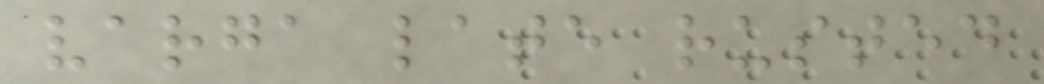varga late rusted
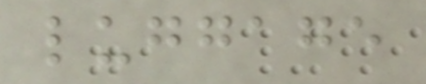luggage
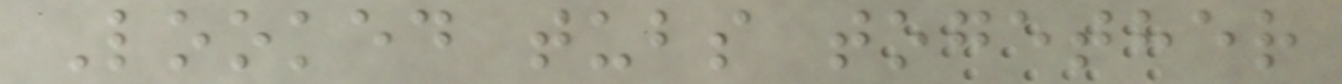Looked tubs together
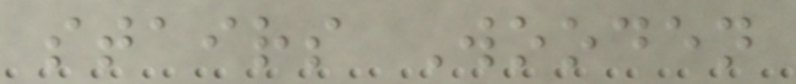stairs Wooden
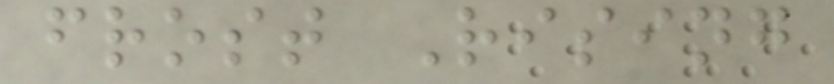frost Rising
